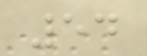54
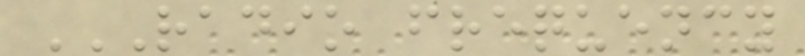RADIO FREQUENCY
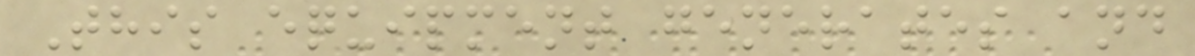This equipment generates and
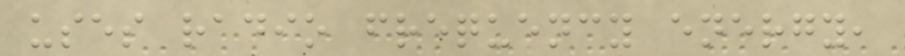uses radio frequency energy,
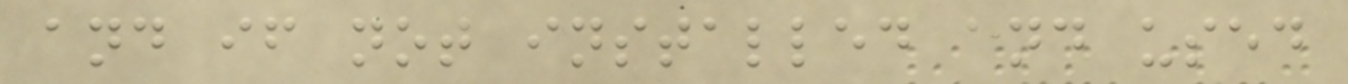and if not installed and used
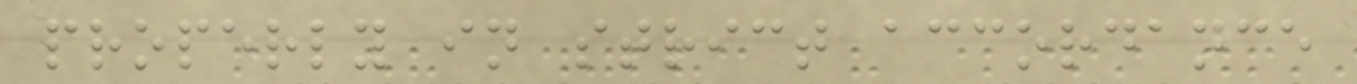properly in strict accordance
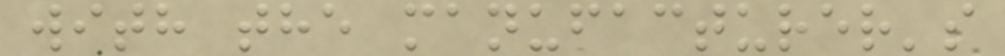with the manufacturer's
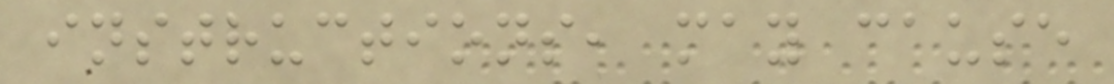instructions, may cause
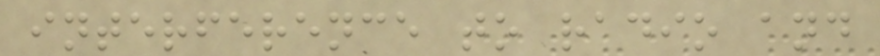interference to radio and
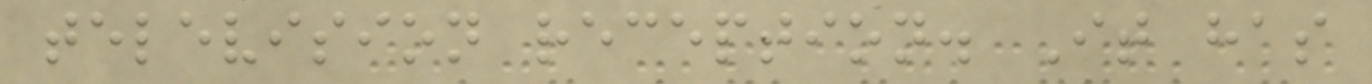television reception. It has
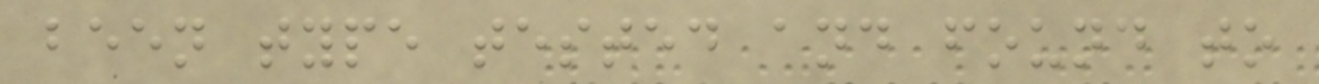been type tested and found to
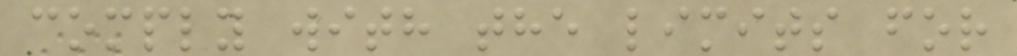comply with the limits for
